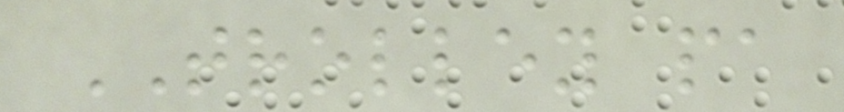TROLLEY pa
